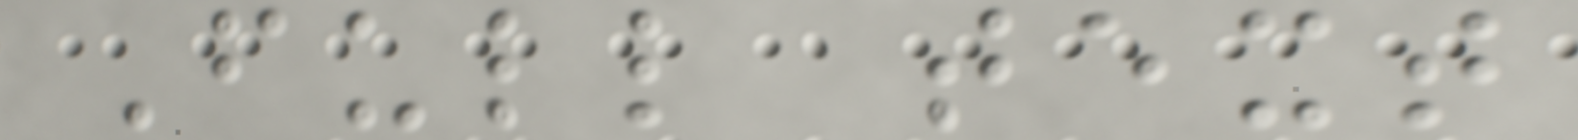Full text
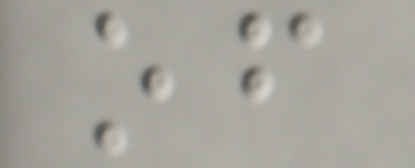of
